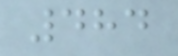484
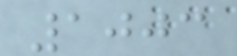1003
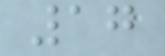17
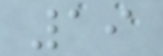19
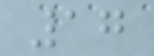17
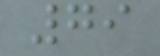79
